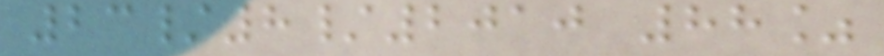23/8/2010 88%
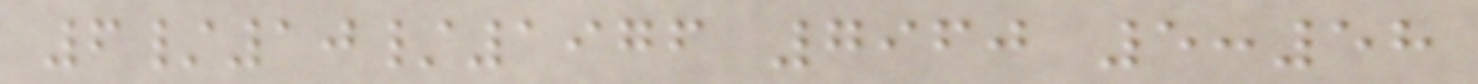6/10/1976 7960 5:58
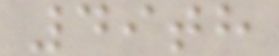49th
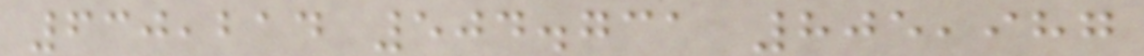630,214 504.731 805,987
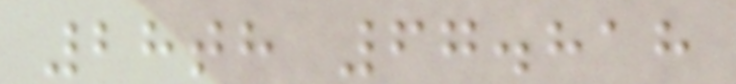28th 67.818
